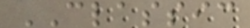CLASSIC
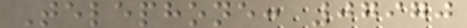Telephone: 07970
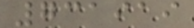731919
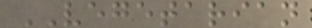VEGETARIAN
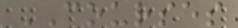COURSES
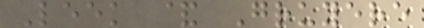Leek & Gruyere
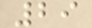29
